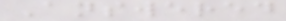Answered
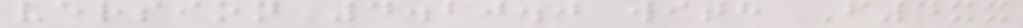version 4.20.0 with F4xx
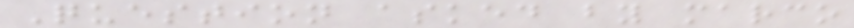Question asked by marco
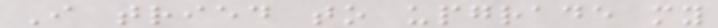I tried to upgrade my
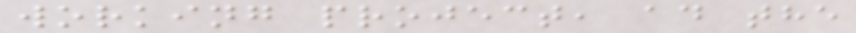working project, ad the
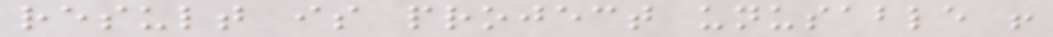result is project unusable !
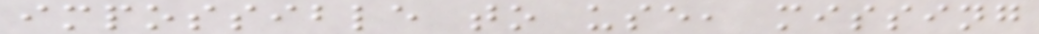impossible to use, missing
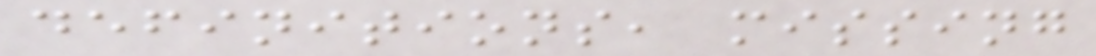definitions, missing
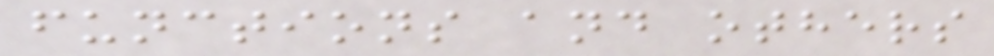functions and others
